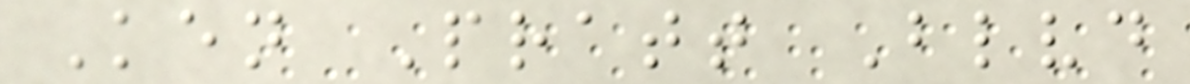Ken Pratt Blvd
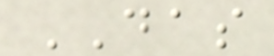DAS
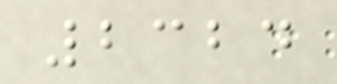2324
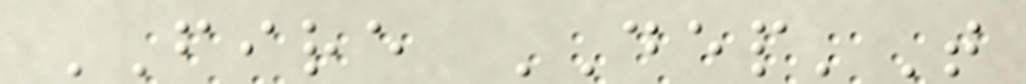FIRE DEP'T
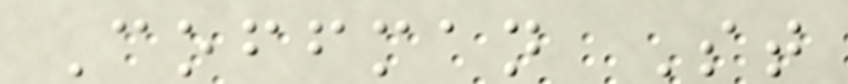Coffman St
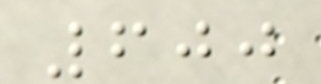600
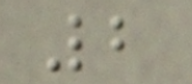2
